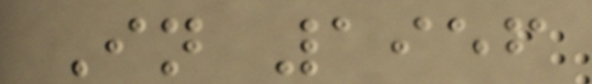In 1956
